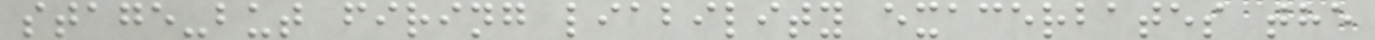stage-but firing liability exacerbates the
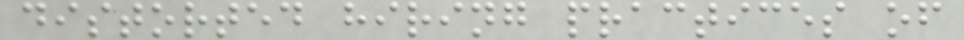distorted hiring practices of
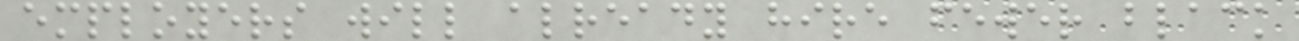employers will already hire fewer black
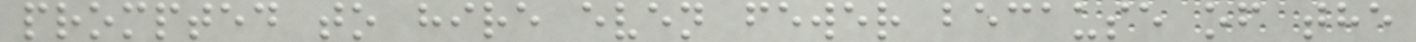prompted to hire even fewer because of the
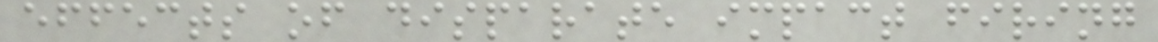effects of disparate impact firing
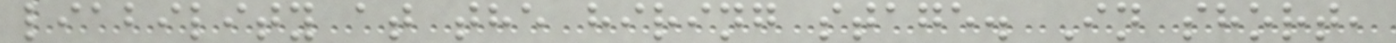liability at the hiring stage. In short,
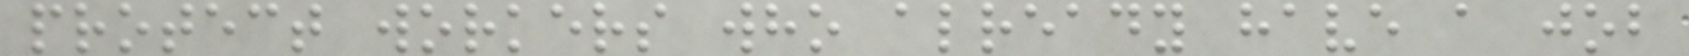protect workers who already have a job
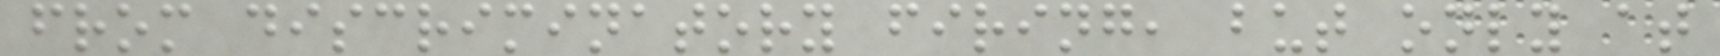from discriminatory firing, but only at
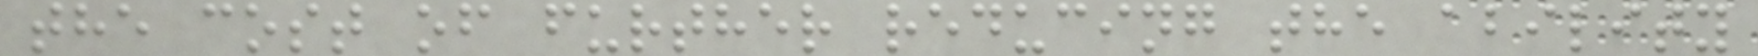the cost of further reducing the ability
